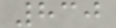830
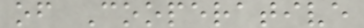of Cooperative
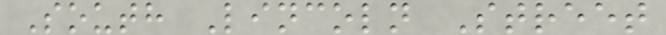South Lincoln Street
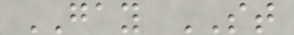GAY ST
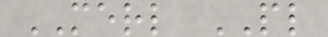MERL PL
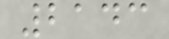2143
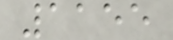1155
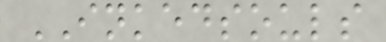INKEDSOULS
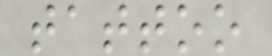tattoo
